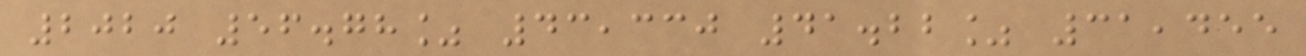2020 56.78% 43,330 41.22% 31,455
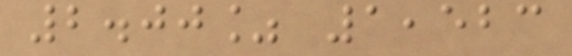2.00% 1,523
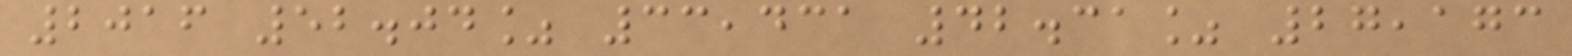2016 52.04% 33,431 42.31% 27,173
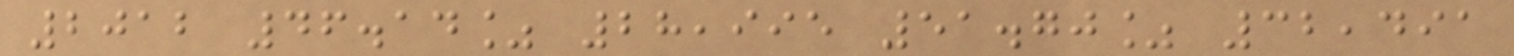2012 46.14% 28,995 51.70% 32,491
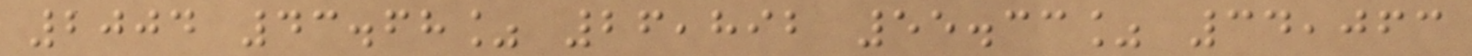2004 43.68% 26,892 55.33% 34,063
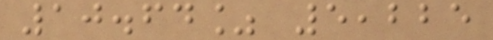10.64% 5,225
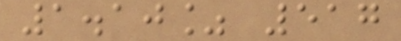1.10% 517
